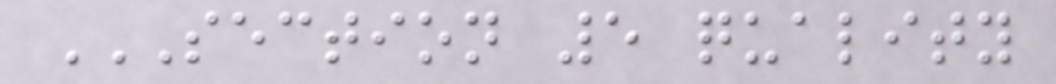SECTION 5 QUALITY
